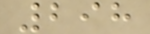298
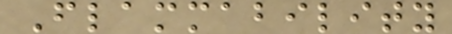Flammability
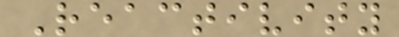Reactivity
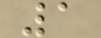1
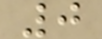0
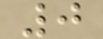0
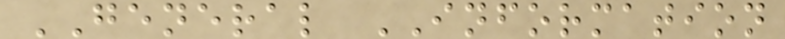GENERAL INFORMATION
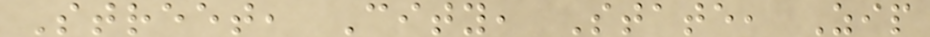Street, City, State, Zip
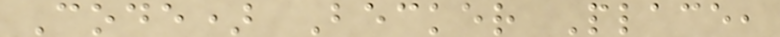Code) Becker Place,
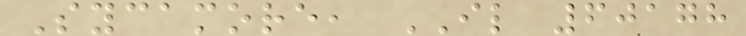Sycamore, IL 60178
